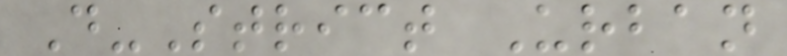D-Strict Urban
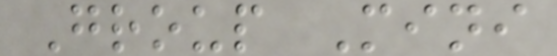Group Mini
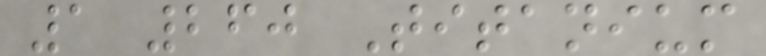1 260 Titanium
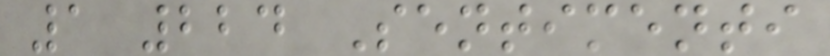1 224 Sentimenti
